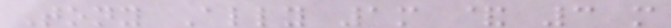Tony Ally 1m & 3 m
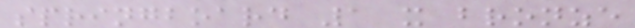springboard 1 x bronze
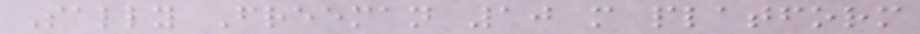Sally Freeman 10 m platform
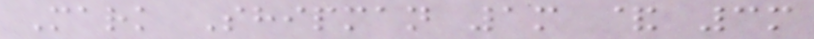Mark Shipman 1m & 3m
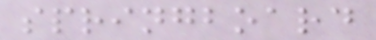springboard
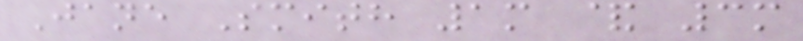Jane Smith 1m & 3m
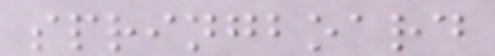springboard
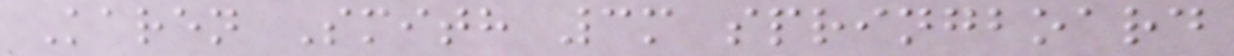Karen Smith 3m springboard
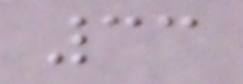33
